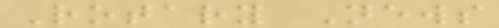Rotary News
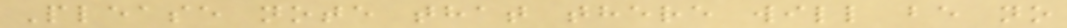Please note that there will be no
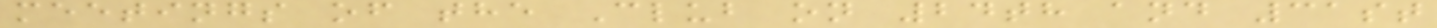meetings of the Club on 24th and 31st
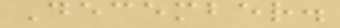December.
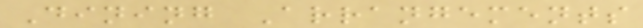Dining Arrangements
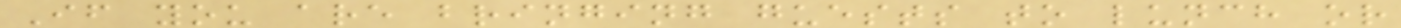If you are bringing guests to lunch or
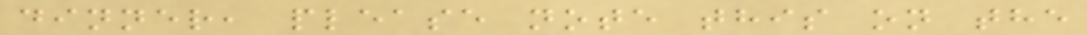dinner, please note this on the
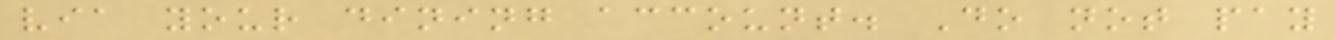via your dining account. Do not pay
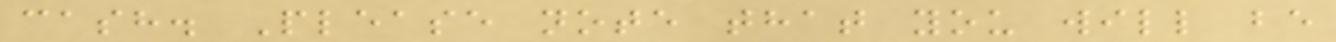cash. Please note that you will be
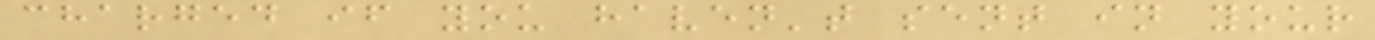charged if you haven't sent in your
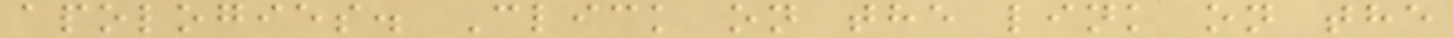apologies. Click on the link on the
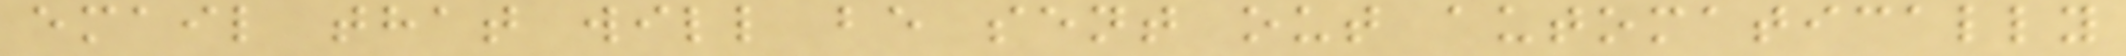email that will be sent out automatically
